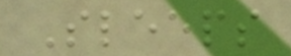Sleeps
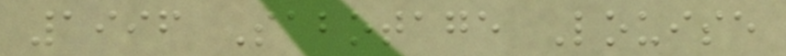1996 Sabotage Louise
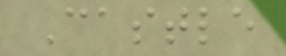Castle
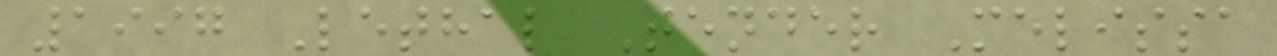1997 Lethal Tender Melissa
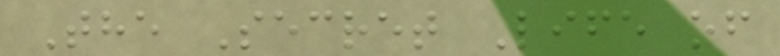The Secret Life of
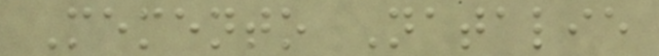Memento Natalie
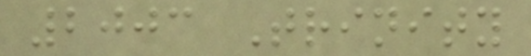2003 Trinity
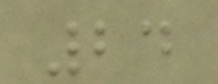24
